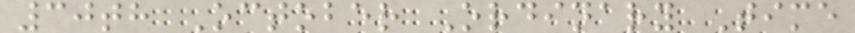30th October Ordinary Time
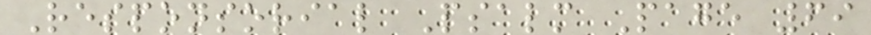Responsorial Psalm Page 69
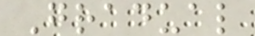Gradual
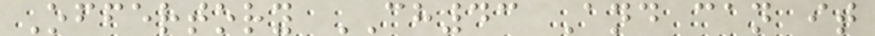Offertory CH43 And can it
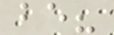be?
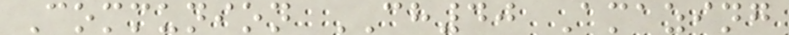Communion CH40 Amazing
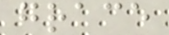grace
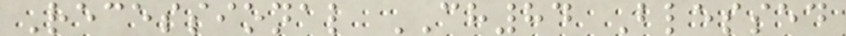Recessional CH84 Blessed
